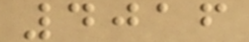4016
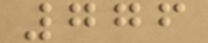776
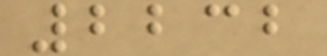2232
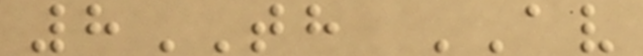8TH AV
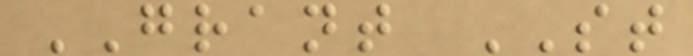GRANT ST
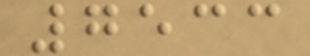7533
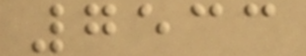7533
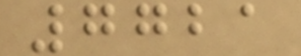7721
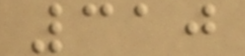310
